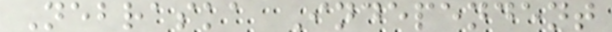Nebraska Independent
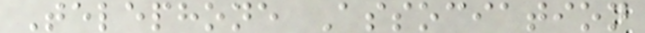Telephone Association
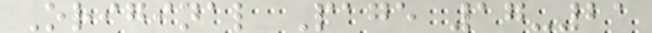Original Page 17-21
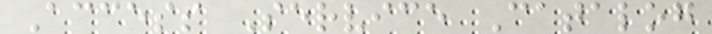Access Service Catalog
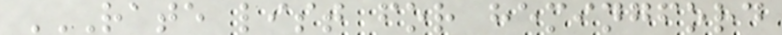RATE LIST FOR HEMINGFORD
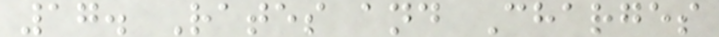17. Rates and Charges
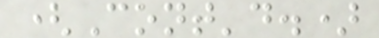(Cont'd.)
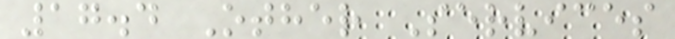17.4 Other Services
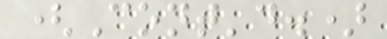(Cont'd.)
